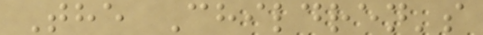The Children's
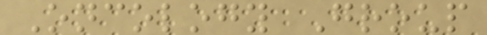Oncology Group
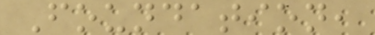Foundation,
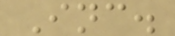Inc.
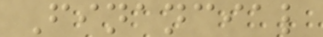Financial
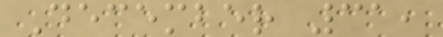December 31,
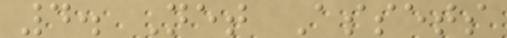4. Net Assets
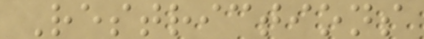Restrictions
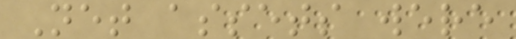Net assets were
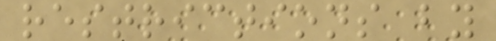restrictions by
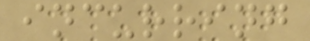incurring
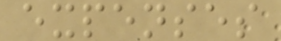expenses
